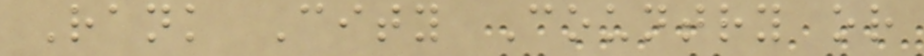Rank City Country or
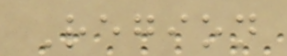Region
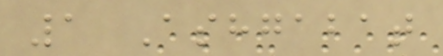1 Ashgabat
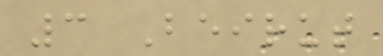3 Beirut
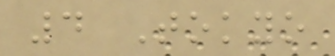4 Tokyo
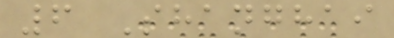6 Shanghai
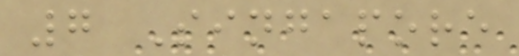7 Singapore
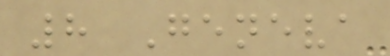8 Geneva
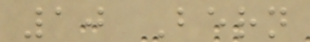10 Bern
